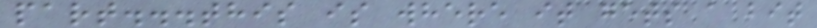part...this is where it gets a bit
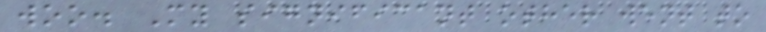woo. My significant other went to
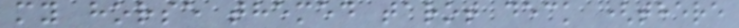my horse themed tarot deck (there
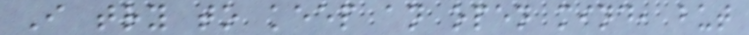I try to keep an open mind, but
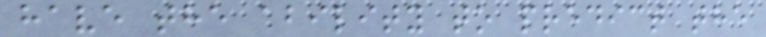have the ability to predict the
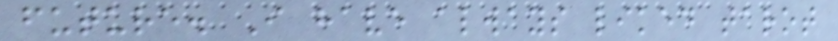future. I have always liked tarot
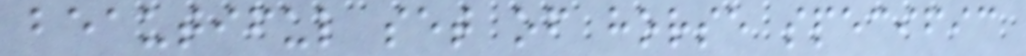beautiful set of horse specific
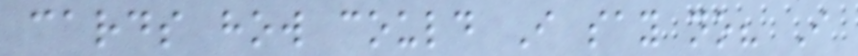cards how could I say no? I
